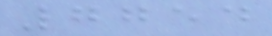7754
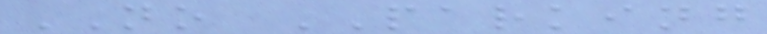NO PARKING
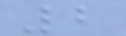2
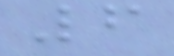6
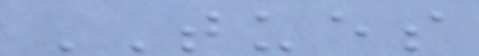TUES
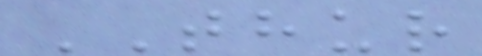THUR
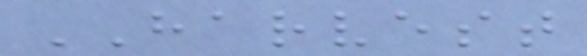HARVEST
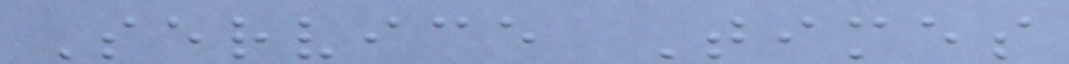Service Times
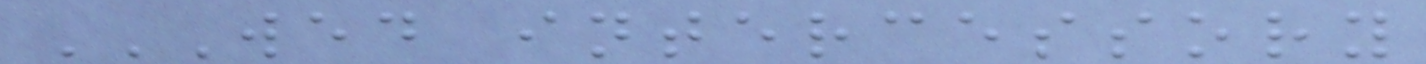WED INTERCESSORY
